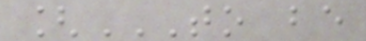[TO BE
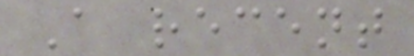A recent
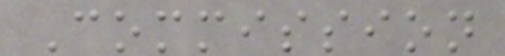Commission
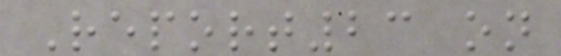Report23 on
